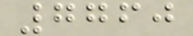7760
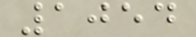1054
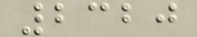2320
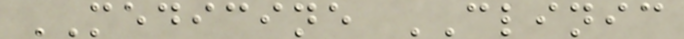MEDICINE CLINIC
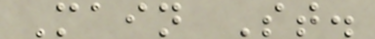Main St.
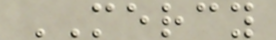MERCY
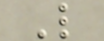L
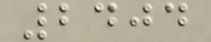2404
